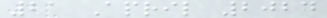21 April 2024
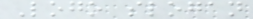Logo slogan
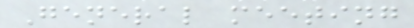General meeting
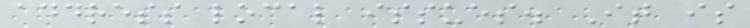address local issues. It is
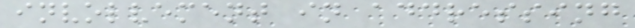involvement in addressing
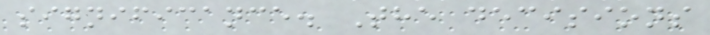significance. The decisions
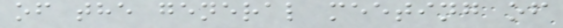of the general meeting of
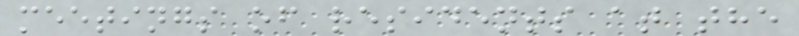meetings of residents at the
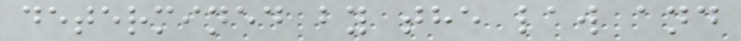determined by the law and
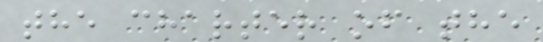the charter of the
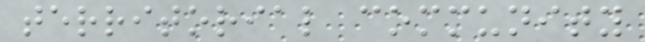territorial community
